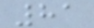81
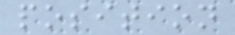position
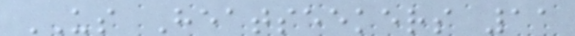US Heatseekers 11
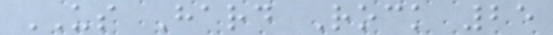US Hard Rock 25
